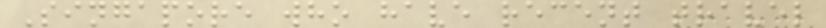Singapore who have recent travel
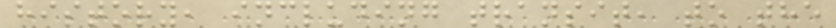history, including transit, to the
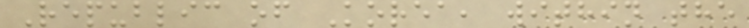Republic of Korea, within the
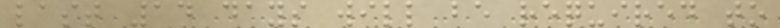last 14 days will be required to
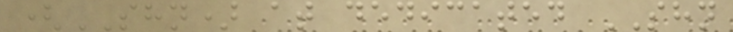(SHN) at dedicated SHN
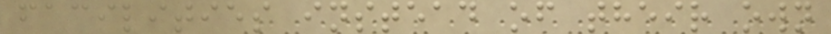facilities instead of their own
